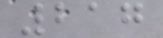217
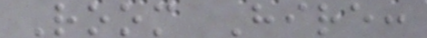Room Hire:
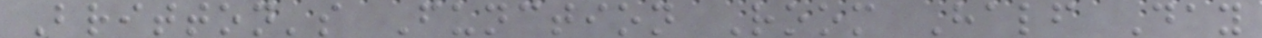Britton's Function Room Half Day
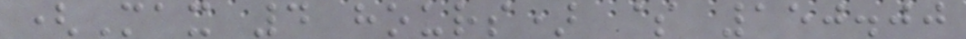(Max 4 hours) $ 150.00
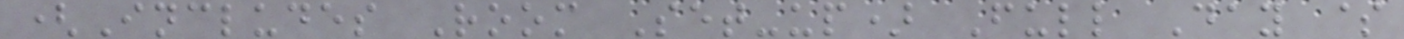(Includes Room Set-up) Full Day $
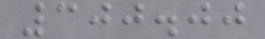300.00
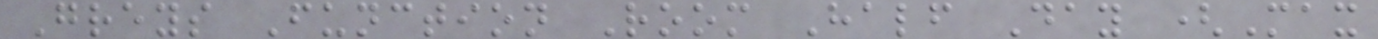Greys Function Room Half Day (Max
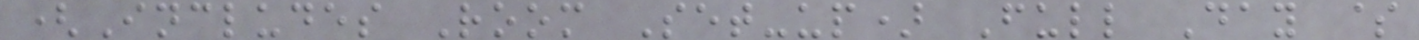(Includes Room Set-up) Full Day $
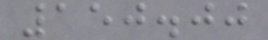150.00
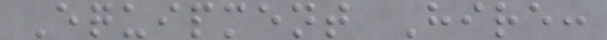Equipment Hire:
